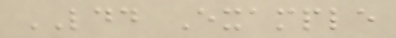LDD Example
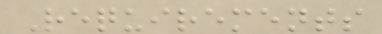Requirements
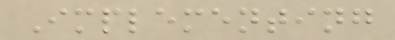Implementing
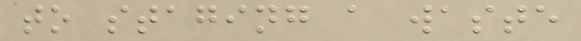to staging a waste
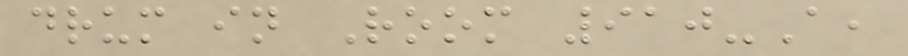drum in Room 910-A,
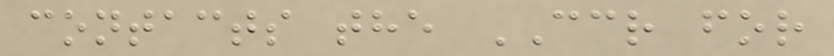contacts the CCR for
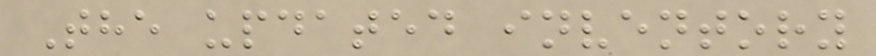The updated inventory
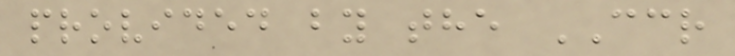provided by the CCR
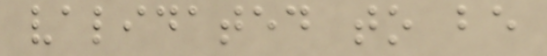validated to be
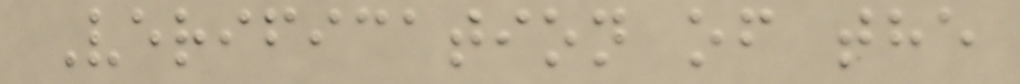Verification of the
